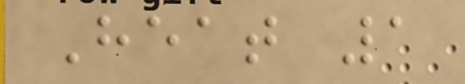Heat 1
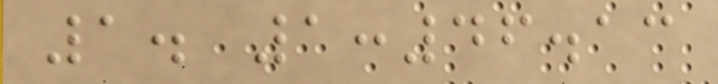1. 1:46.13
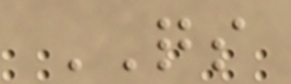QS
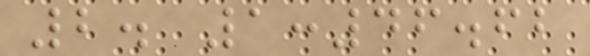2. 1:46.62
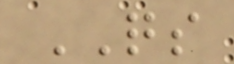QS
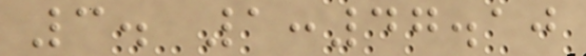3. 1:47.10
